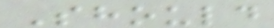Should
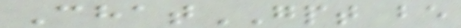ChatGPT be
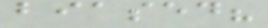biased?
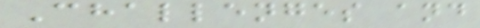Challenges and
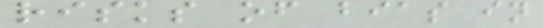risks of bias in
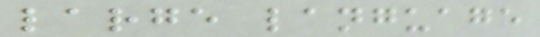large language
